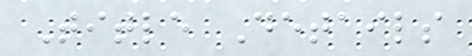Title Details
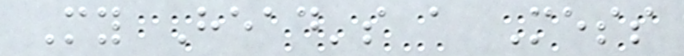My Head's a Mess
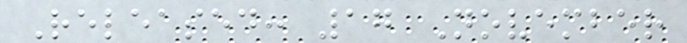Released: 17 November
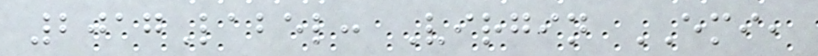2017Label: Virgin EMI,
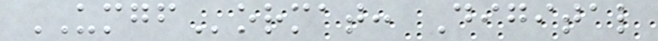UMGFormat: Digital
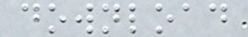download
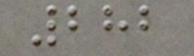282
